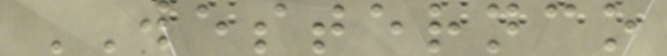WESTERNCO
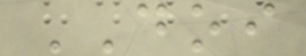DOI
